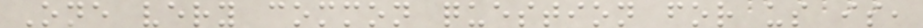One very common question for us is,
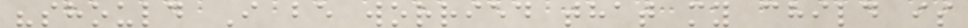"should I be worried that my child is
